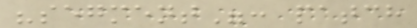"segment": patch
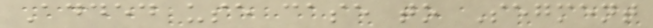Added use case to Segment
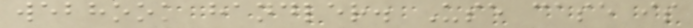webhook handler. Use case is
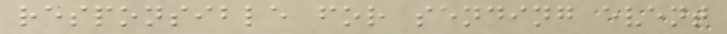responsible for sending event
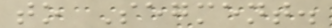to Segment.
